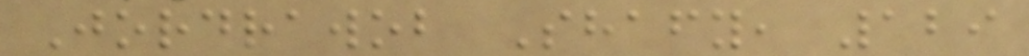Jordrawob Shafy, 129
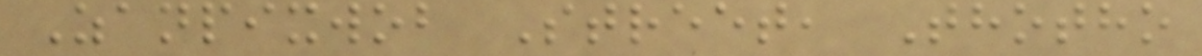Zanpixwob Street, Thotho
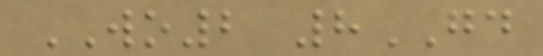WO2 8GD
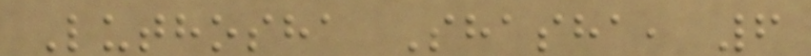Luthosha Shasha, 6
